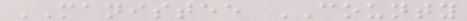MANISTEE COUNTY
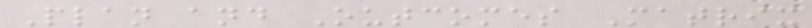Plan and Outcomes Matrix
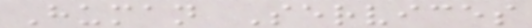Human Services
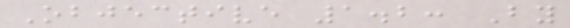Objective 1.2: By
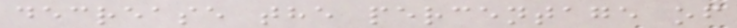decrease the percentage of
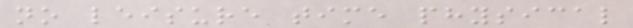no leisure time physical
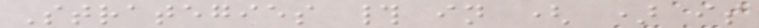Strategies # in ( ) is
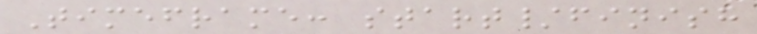Timeframe: start/finish
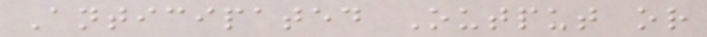Anticipated Output or
